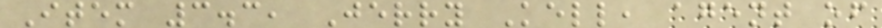Item 3.3, Jerry Kell, agent of
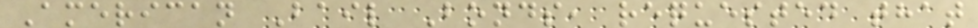American Bail Bonds, requested that
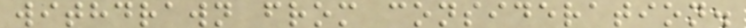withdrawn from consideration.
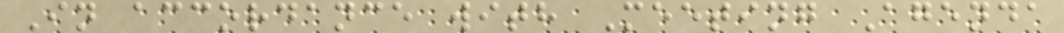In accordance with Meeting Agenda
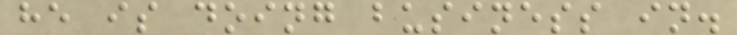he is doing business in.
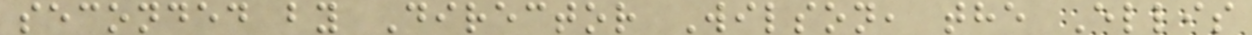seconded by Director Wilson, the Ellis
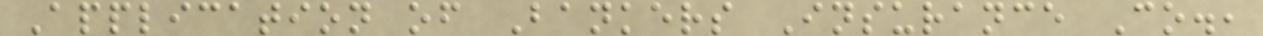Application of Bankers Insurance Co.,
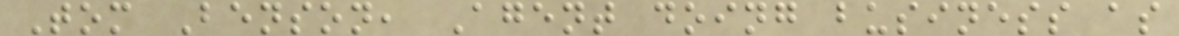Tom Benson, Agent doing business as
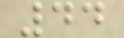44
